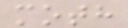moth
